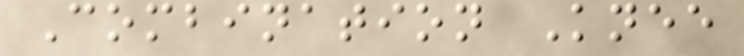Combination Knee
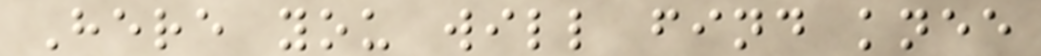Here you will find knee
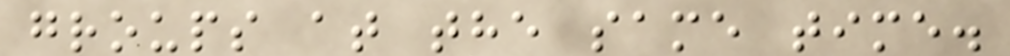groups at the same time.
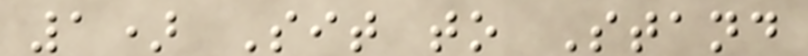1) Sit to Stand
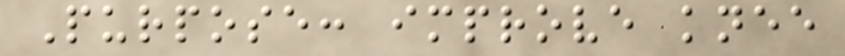Purpose: improve knee
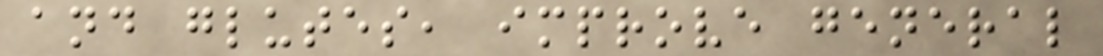and glutes, improve general
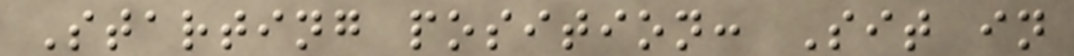Starting position: Sit in
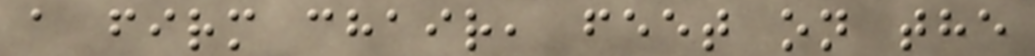a firm chair, feet on the
